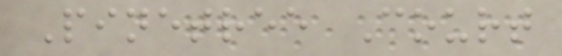Pinetree Court
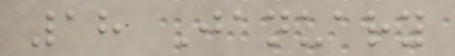18 January
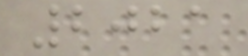2021
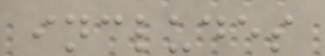includes
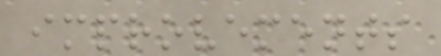improvements
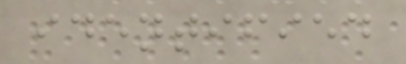identified
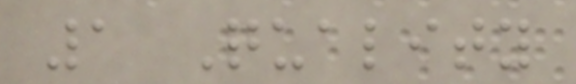1 Quality
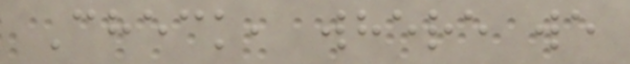Check, where we
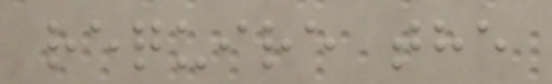require the
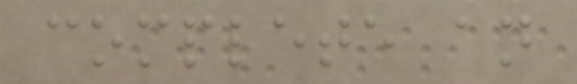complete an
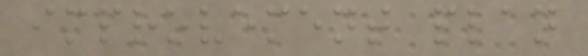improvement plan
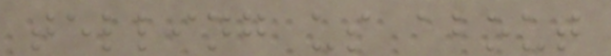telling us about
